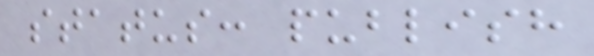status: publish
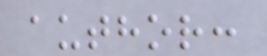author:
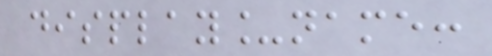display_name:
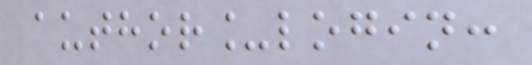author_login:
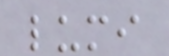lumi
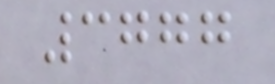3777
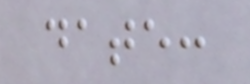date:
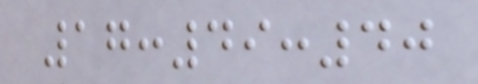17:49:40
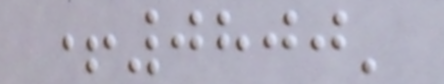+0800'
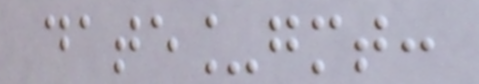date_gmt:
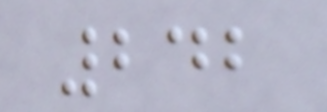242
